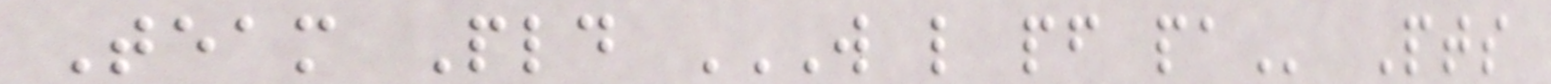Team Pld W L PF PA Pts
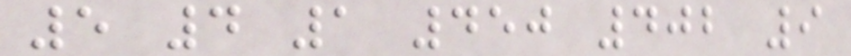5 4 1 450 402 9
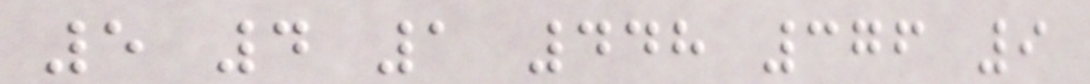5 4 1 448 376 9
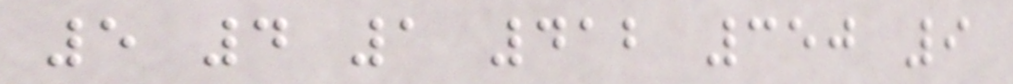5 4 1 412 350 9
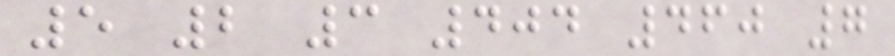5 2 3 404 460 7
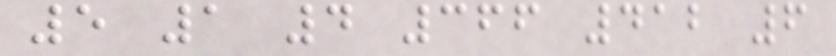5 1 4 366 412 6
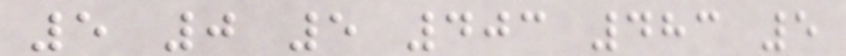5 0 5 403 483 5
